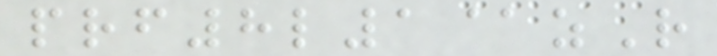prf8l1@zR
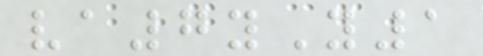va7yY1
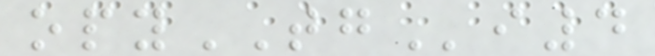opyTGi4
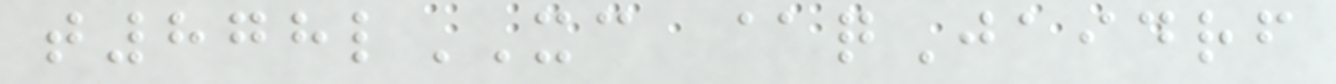t878lXC @qJaidrf
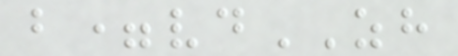b=vdZH
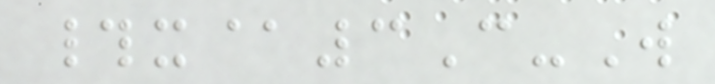#x@3C-W
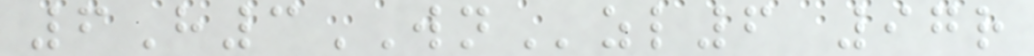6H3WNzl6 97r
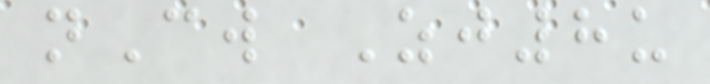nCw Zj8u
